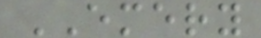EMERY
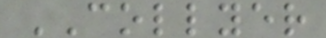COLLYER
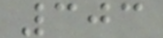303
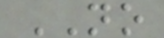NO
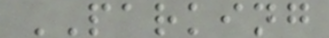PARKING
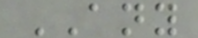ANY
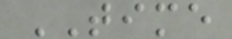TIME
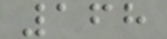168
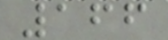166
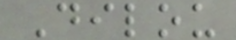Dilou
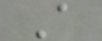A
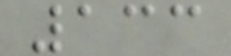133
